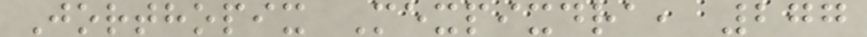Jorthopix Mexpixdra, 277
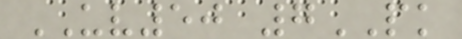UV50 7PK
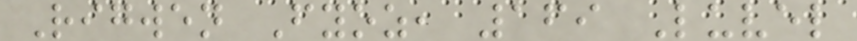Rigwen Fyoz, 169 Luvel
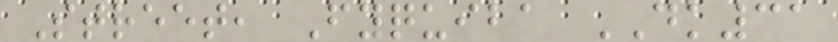Street, Fyquiba DK31
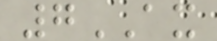7AX
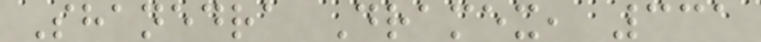Shanedra Dramex, 331
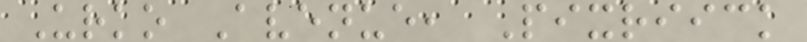Urko Avenue, Pixriick
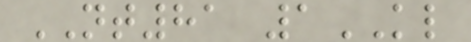NT81 1KL
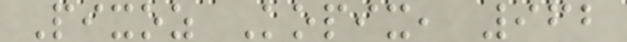Pixoz Kopix, 962
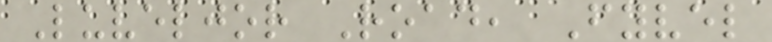Luveljor Road, Fyvel
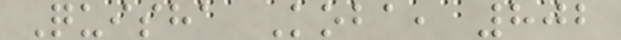Quisha Koba, 802
